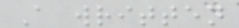A written
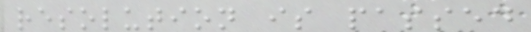resolution is passed
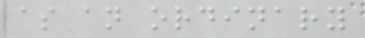as an ordinary
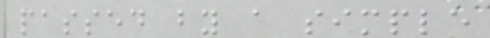passed by a simple
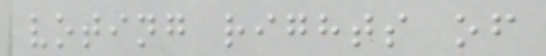voting rights of
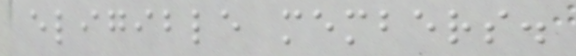eligible members.
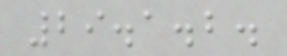29.1.2.
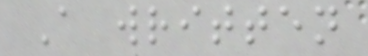A written
